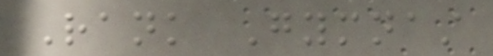Rank Gymnast
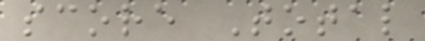score Total
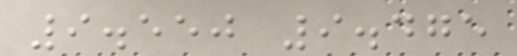9.550 9.475
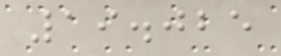19.025
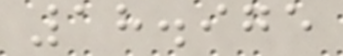18.975
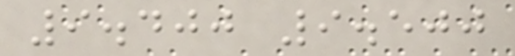9.400 9.500
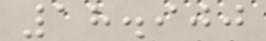18.900
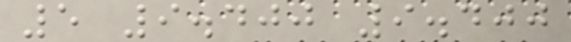5 9.400 9.400
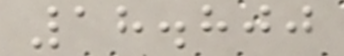18.800
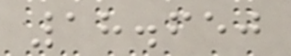18.650
